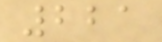221
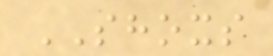SHOXS
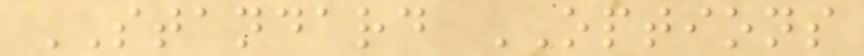STANDARD OPTIONS
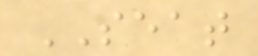SEAT
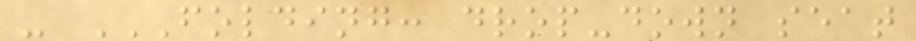- FOLDING: DROP-DOWN SEAT
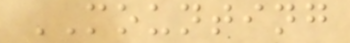MOUNTING
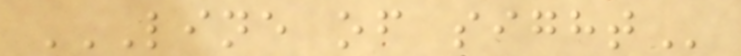LINE OF SIGHT
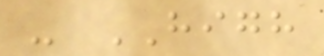- HIGH
